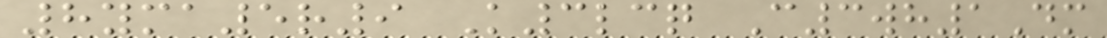8yma5r9 K3lcq C3wh1Dm
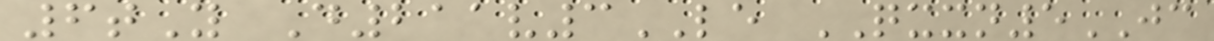6tY D211v3LE QXXN5JC
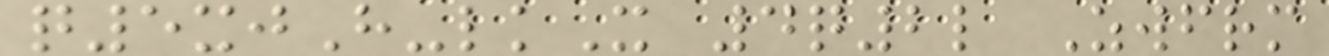q5xjH-lkX 4q2l Zwfrm
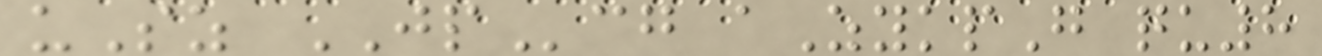uSz JPcg aZykpG qu8
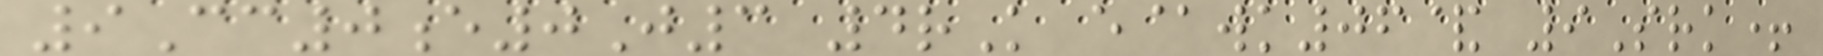9Cc0e0J3 4rK e@wk06& 9Srk+
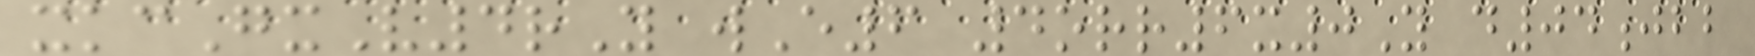xkcGxV4rY wE6 4orr6x0Y d04jbb
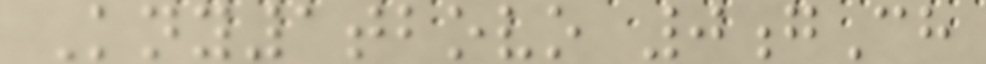Kny1tbovo 0gCh
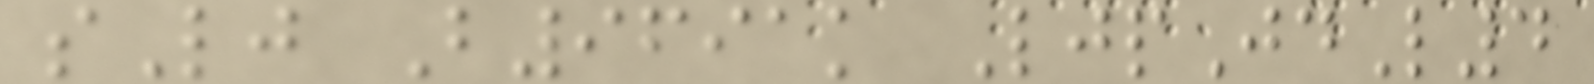sLj B9691k LjpJdL4
